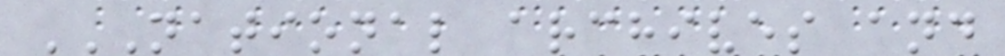NATIONAL ARCHIVES AND
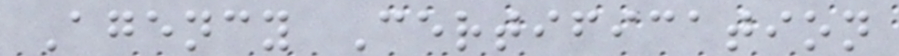Agency Certification
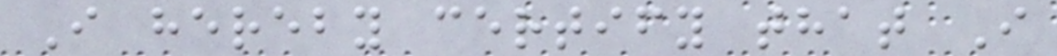I hereby certify that I
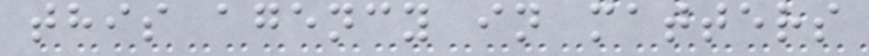this agency in matters
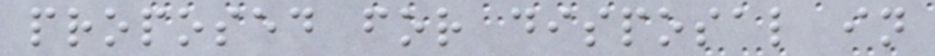proposed for disposal in
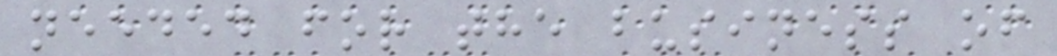needed for the business of
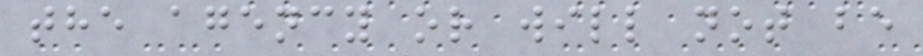the agency or will not be
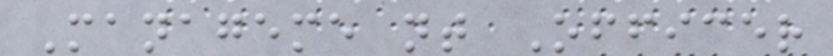Manageme nt Officer
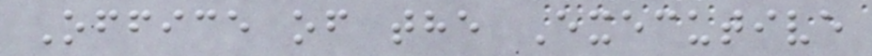Office of the Executive
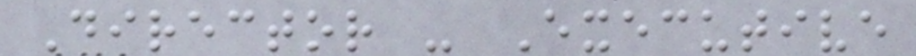Director - Executive
